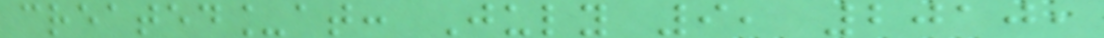created_at: July 9, 2010,
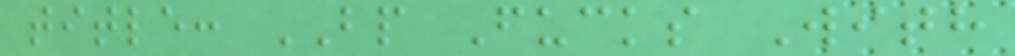title: BP Fucks With
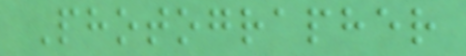Photographer
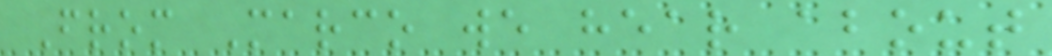From Marco we hear about
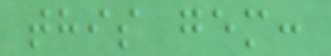this gem:
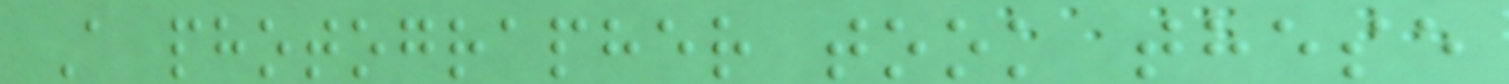A photographer took these
